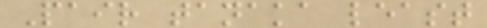Pair tanaka least
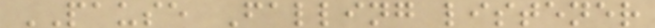PAUSE Falling listener
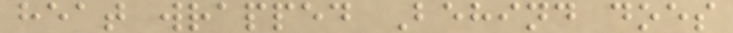heat wrapped Behind does
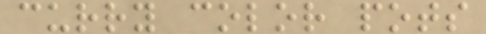curry color pots
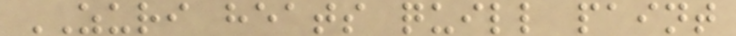ZURI heats quill paint
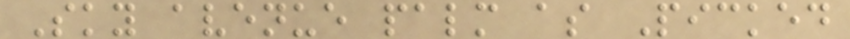Sky avenue palm as Picked
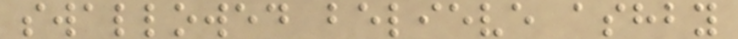swallowed believe ashby
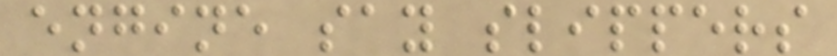engine say slippers
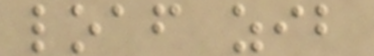loaf zib
